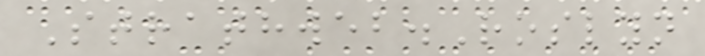Strathweb.Roslyn
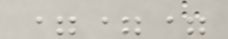===
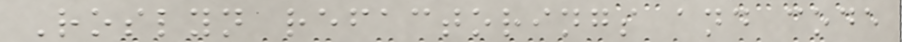Roslyn refactorings and code
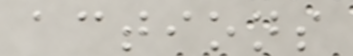actions
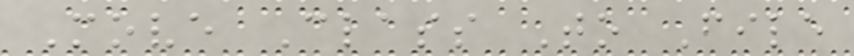Move Class To File
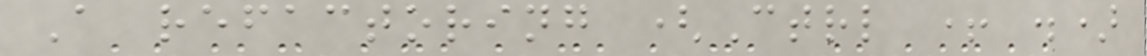A refactoring (Ctrl + .)
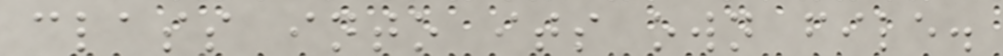class into its own file.
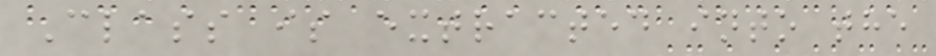Class is extracted into the
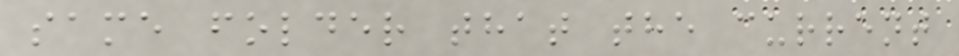same folder that the current
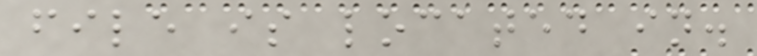file is located in.
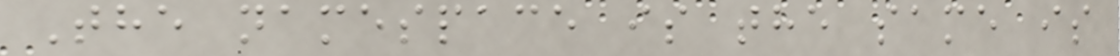The namespace is the same is
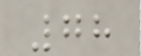78
